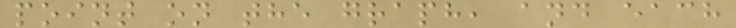point on the graph, and each
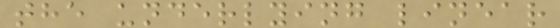the underlying linear
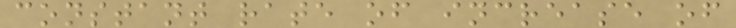constant rate of increase of
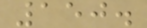150.
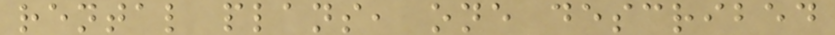rental plans, one described
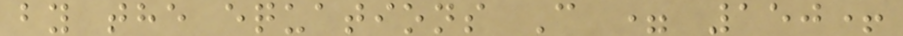by the equations C = 150+
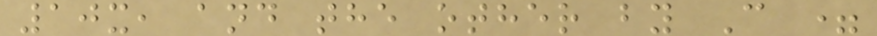10x, and the other by C =
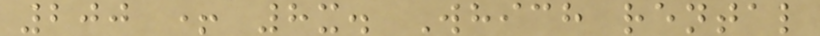200 + 8x. Which rental
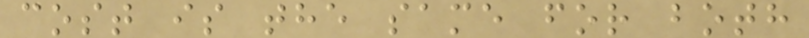cost is the same for both
